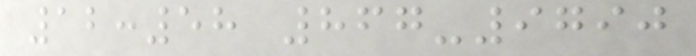12:58 867-9790
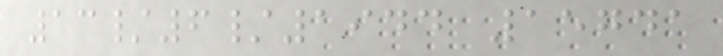13/6/1944 15741
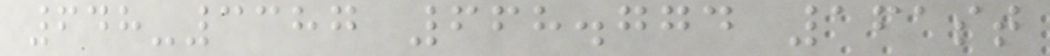648-3387 668.774 161st
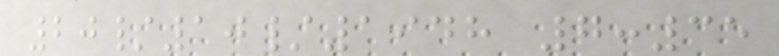20/10/1948 7:35
